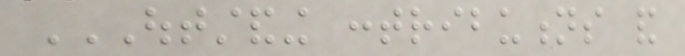OUTSTANDING CONTRIBUTIONS AND
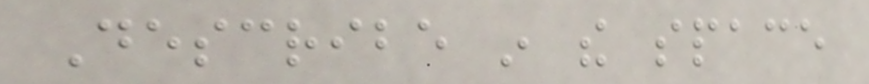Describe in the space
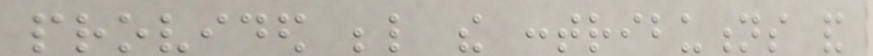provided below the contributions and
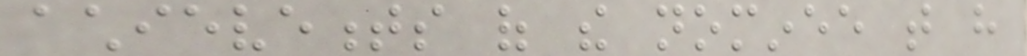achievements of the nominee that have
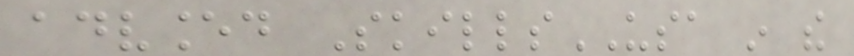advanced SkillsUSA in the
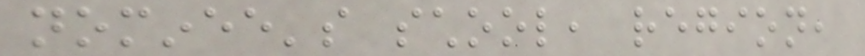nominee's school, region,
